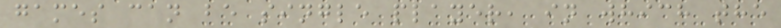games can be single player, in which the
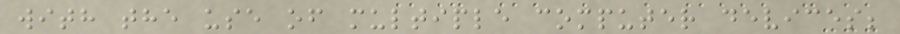with the use of multiple computer devices;
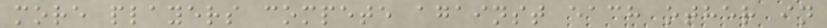more players compete against each other in
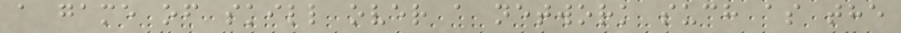a game of skill over a network such as the
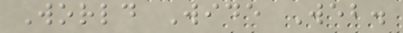World Wide Web.
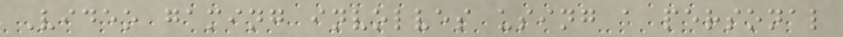Video gaming involves using a personal
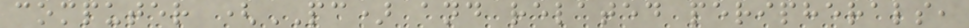computer (PC) and related peripherals,
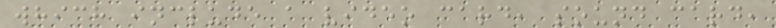which include a video card, sound card,
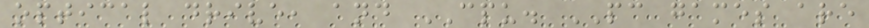optical drive, and CPU. PC games are
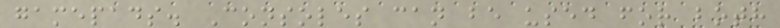gamepads. Consoles can be used for both
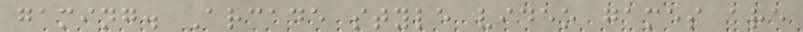gaming. Arcade style video games are
